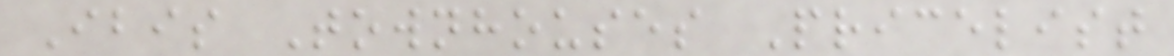Ibis Townhouses Pricelist
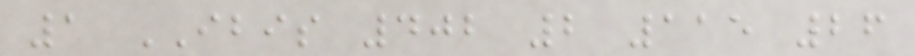1 IBIS 402 2 115 26
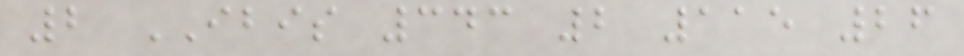2 IBIS 343 2 115 26
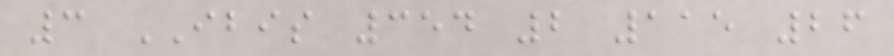3 IBIS 354 2 115 26
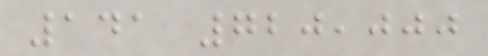141 720,000
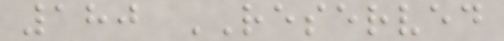180 RESERVED
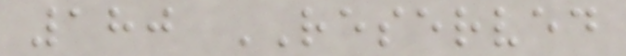180 RESERVED
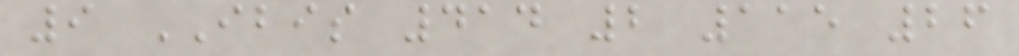9 IBIS 414 2 115 26
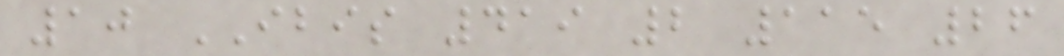10 IBIS 419 2 115 26
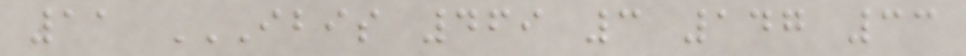11 IBIS 469 3 147 33
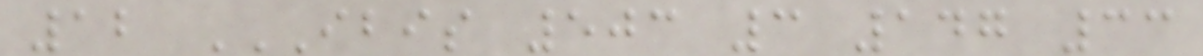12 IBIS 503 3 147 33
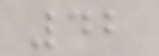42
